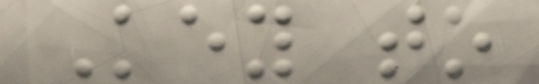Key to
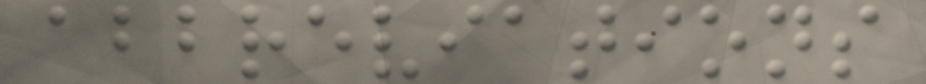abbreviations
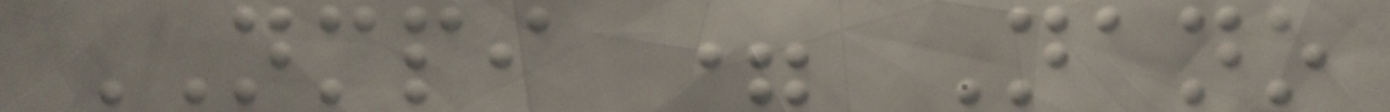NMPI = Nano
